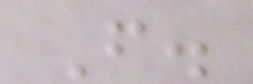F.
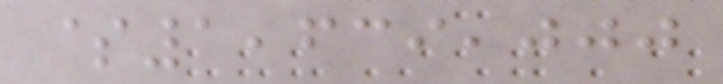$1,639,000
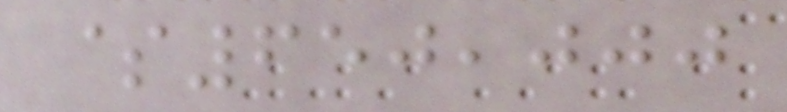$650,000
